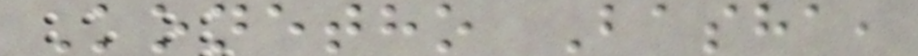Konetho Basha,
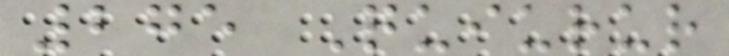275 Quiurur
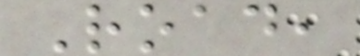Road,
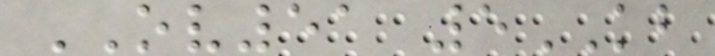OV51 5KB
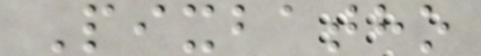Pixbatho
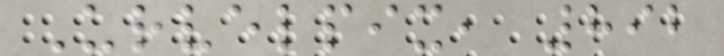Urvelpix, 892
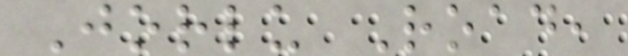Jorlu Road,
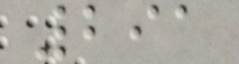291
